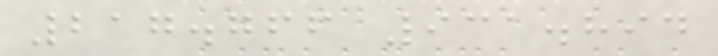217.766 931.894
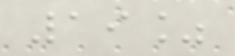19%
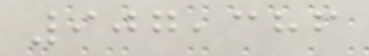907,386
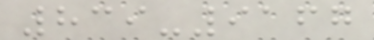839-9167
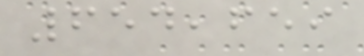654,659
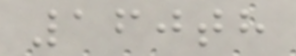160th
